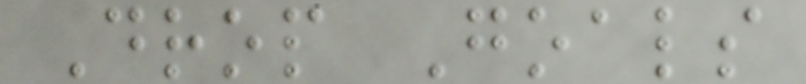Drop Goals
